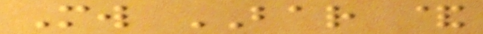Mw BAR &
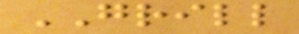GRILL
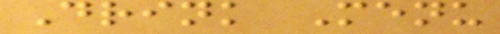Drink Menu
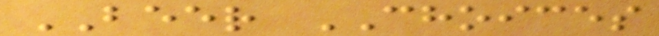BEER CHOICES
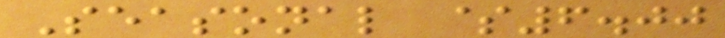Seasonal $6.00
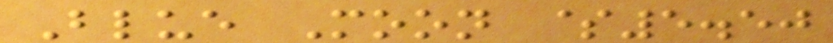Blue Moon $5.50
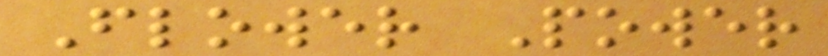Flower Power
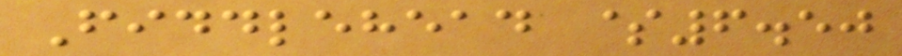Fiddlehead $6.50
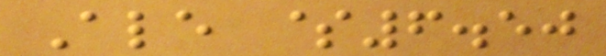Ale $6.50
